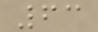63
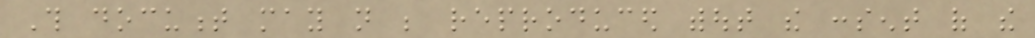This document may not be reproduced without the consent of the
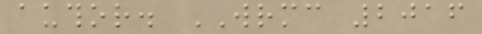author. WRMC 2016
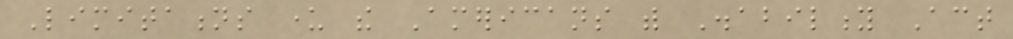Limitations under the Americans with Disability Act
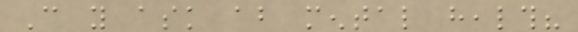Can you ask about mental health?
